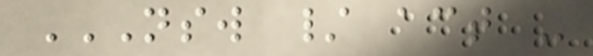NSW / ACT -
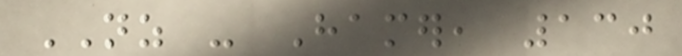NZ - Hamer, 130
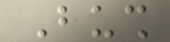Bush
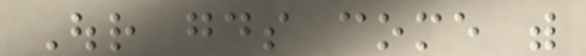Our goods come with
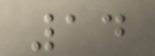14
